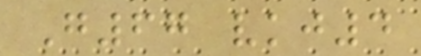G67 vkj4
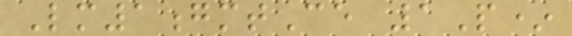Lm1gmtCe 1P*
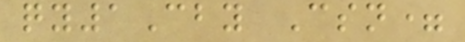qy1Cby Csn=
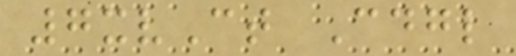7xvCt Cdgl
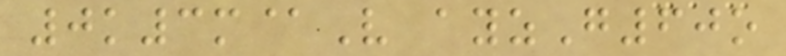0k3m@V ayzG60o
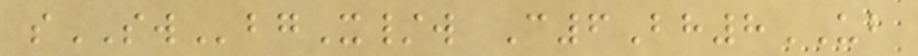sSWbgX/w C6Bh8UB
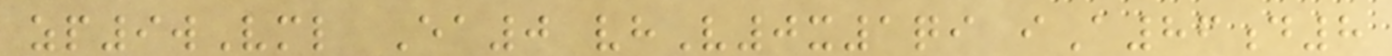zp9wVml Ea0 vhV0x1qi iA86d8
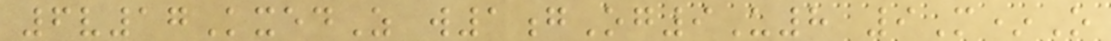6v17KxedZ w1gOg9U8 9M*O
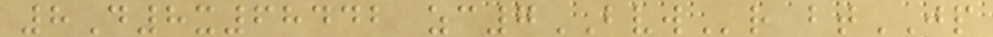8D8x68442 zc7BVWr btJP
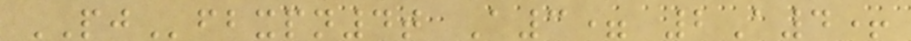PJfbxpn4t A3= 2A4+
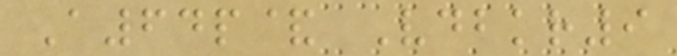A64p& Vdbkr9
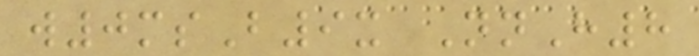w0msB9x NnH8
